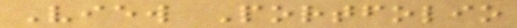View Portfolio
